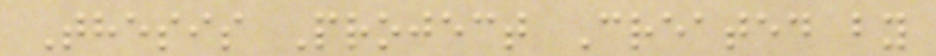Thesis Project Created by
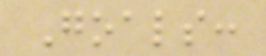Goals:
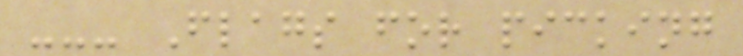--- Flags for picking
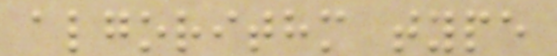algorithm type
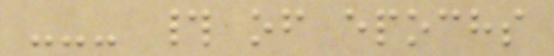--- # of epochs
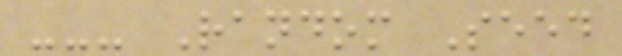--- Random Seed
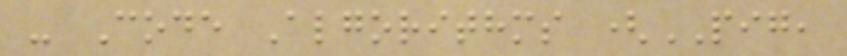- Code Algorithms (PIG,
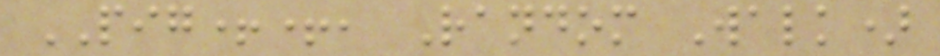PIG++, Random Walk)
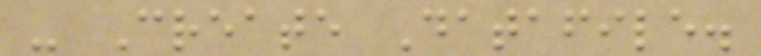- Create Datafile.
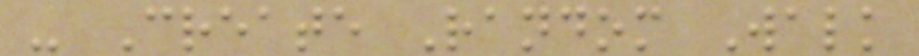- Create Random Walk
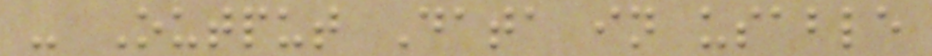- Output Data in usable
